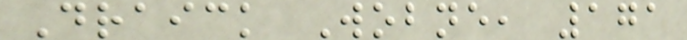Draick Wobne, 171
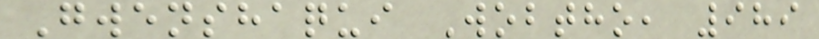Gwenshaqui Wobtho, 989
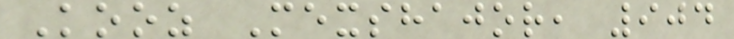Kooz Mexshajor, 904
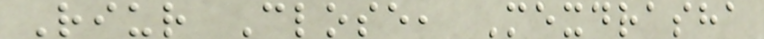Riur Close, Mexdrasha
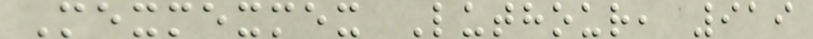Mexmexmex Luthour, 919
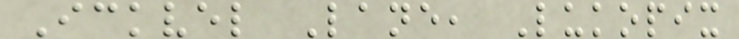Ickvel Lane, Lukopix
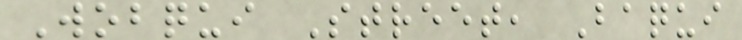Wobqui Street, Baqui
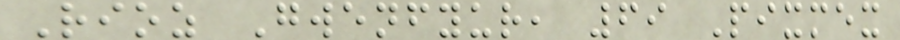Rioz Gwenfyur, 69 Pixmex
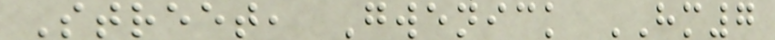Street, Gwenick HM7
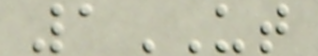1UT
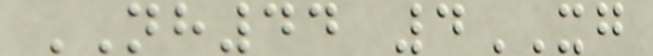NH44 4XG
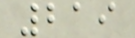219
